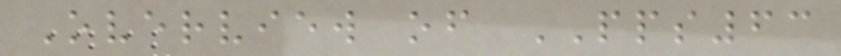Overview of PPS63
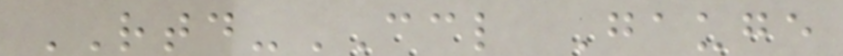RTD-CCL Gauge
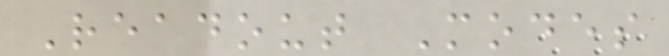Readout Modes
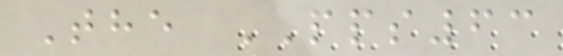The PPS63
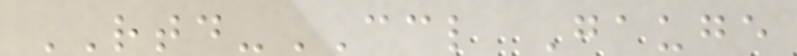RTD-CCL Gauge
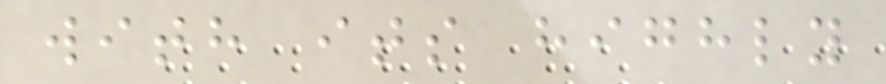with its highly
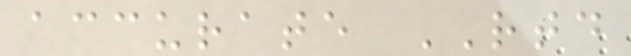accurate RTD
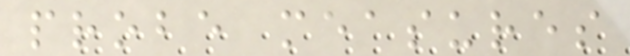probe measures
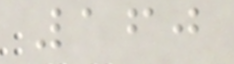160
